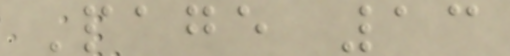Page 13
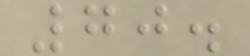70.
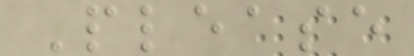Please
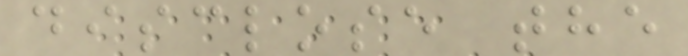disclose the
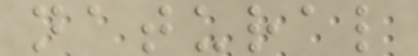natural
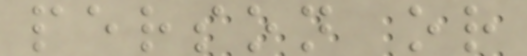person or
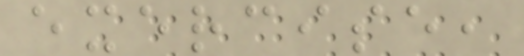exercise,
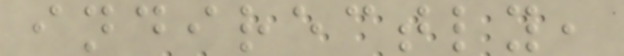indirectly,
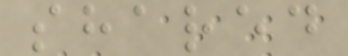shared
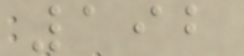192
